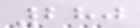280
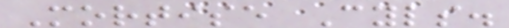Mortise Cyls.
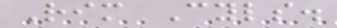Rim Cyls.
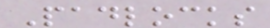Padlocks
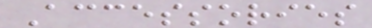Accessories
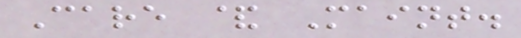Care & Maint.
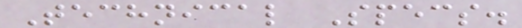Technical Specs.
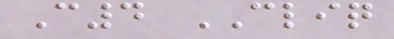C4 CLIQ
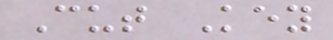Cut Key
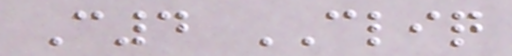C4 CLIQ
